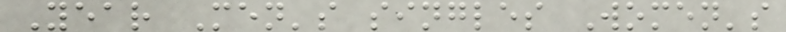Year Men's singles Women's
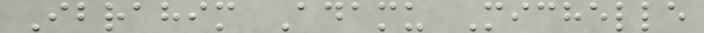Ibrahim Adamu Michelle
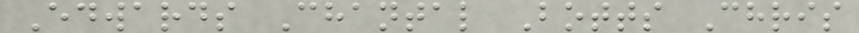Edwards Chantal Botts Chris
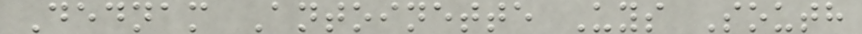Dednam Antoinette Uys South
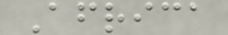Africa
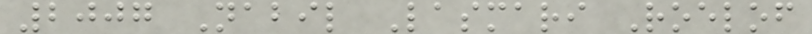2007 Nabil Lasmari Roelof
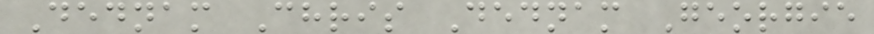Dednam Chris Dednam Georgie
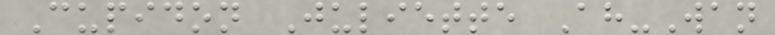Cupidon Juliette Ah-Wan
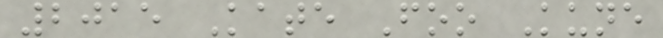2015 Kate Foo Kune
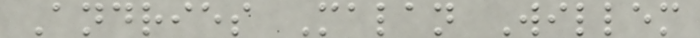Andries Malan Willem
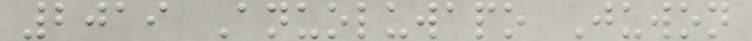2019 Anuoluwapo Juwon
